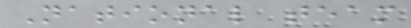National team
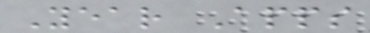Year Apps
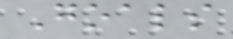Goals
